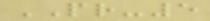PR-5
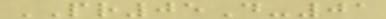PR05D-01
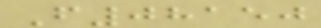F08150
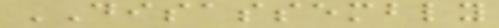DISASSEMBLY
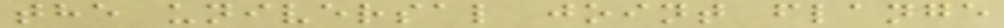the universal joint flange
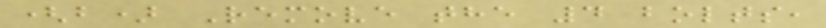(b) Remove the 4 bolts,
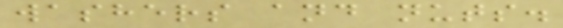washers and nuts.
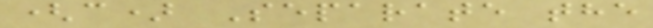(c) Separate the
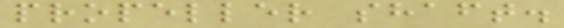propeller shaft.
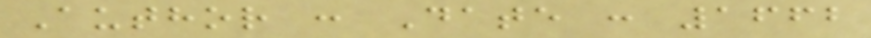Author : Date : 1662
